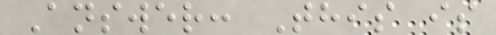Answer: This is
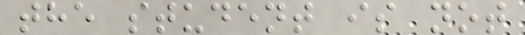the student is not
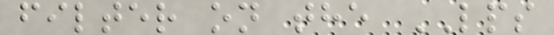filter on the LPS
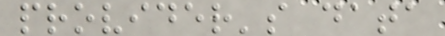provider's data
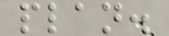plan.
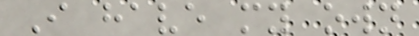I have my own
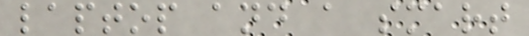laptop and a smart
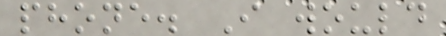phone. I would
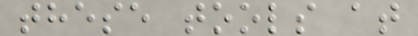these tools at
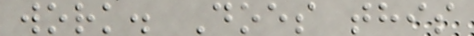work. Does this
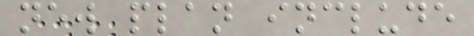new plan include
